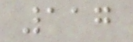117
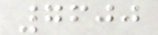7600
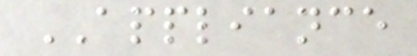APPLIANCE
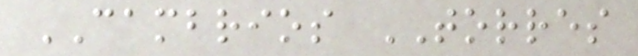CAMBRIOS TORRES
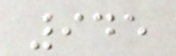945
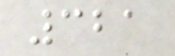321
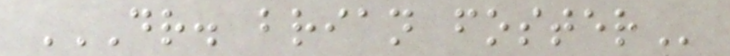DR. BRIAN FOSTER
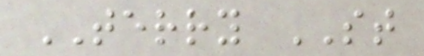TERRY ST
